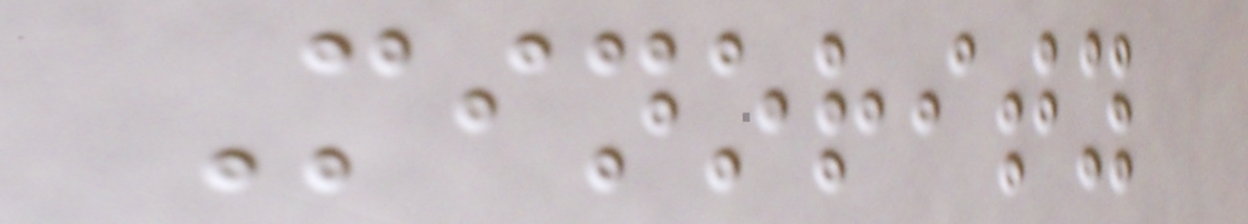Minority
